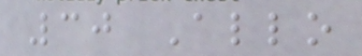30 Allo
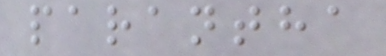parantha
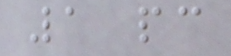1 pc
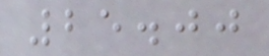25.00
